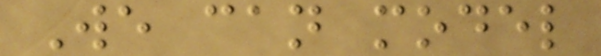We can model
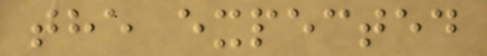the expected
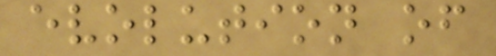evolution of
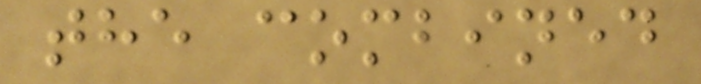the combined
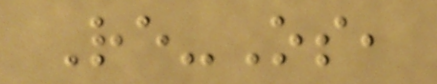Re-Os,
